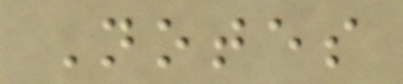Notes
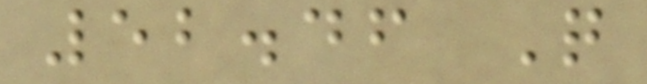52.46 Q
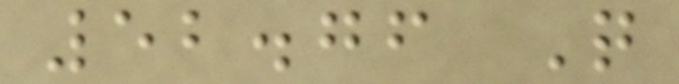52.76 Q
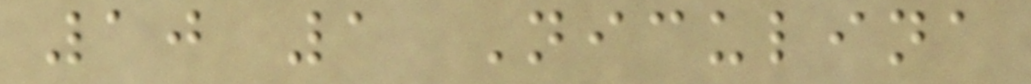10 1 Niculina
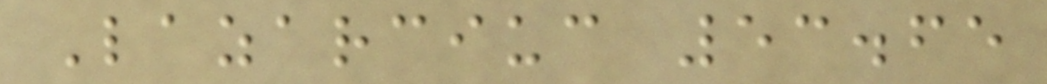Lazarciuc 53.65
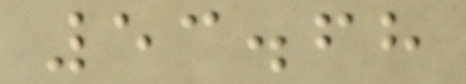53.68
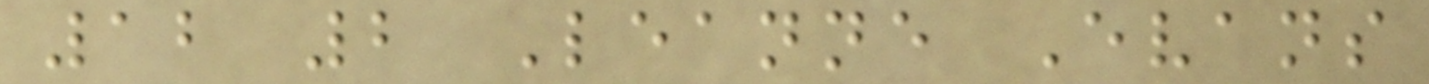12 2 Leanne Evans
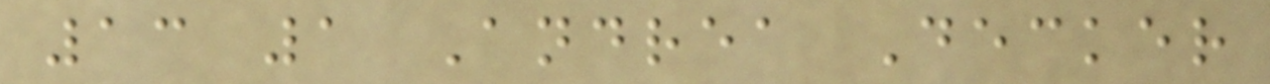13 1 Andrea Decker
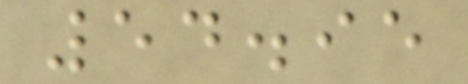54.95
